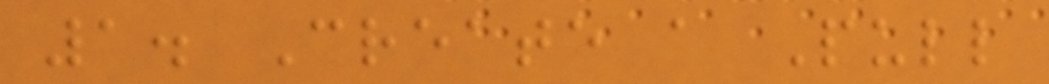1. Create a Pull
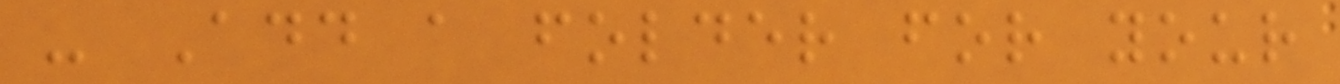- Add a folder for your
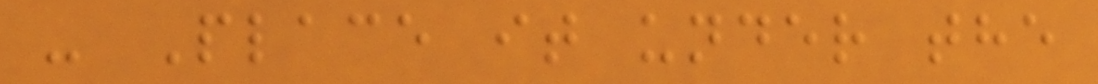- Place it under the
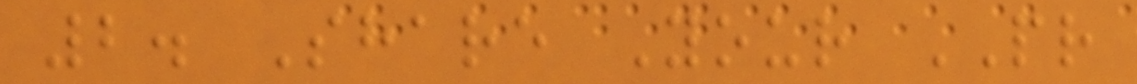2. Share Your PR
